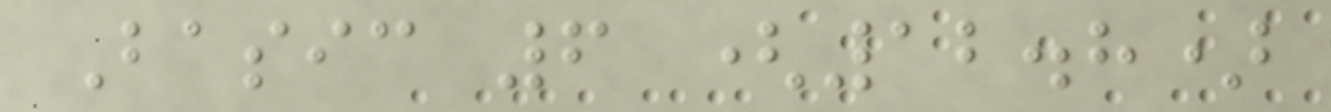Basic 6 (12.8)
